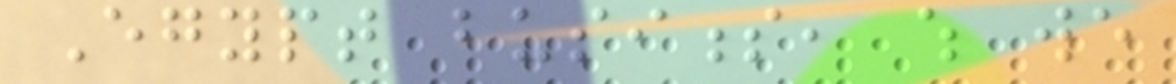Egypt business, which we
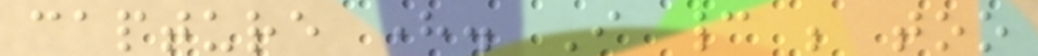capture here. I cannot be too
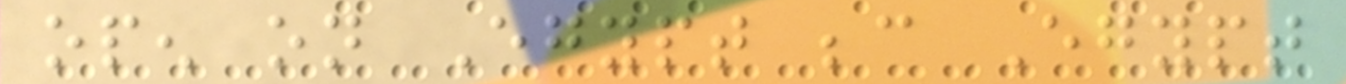open on Egypt because Egypt
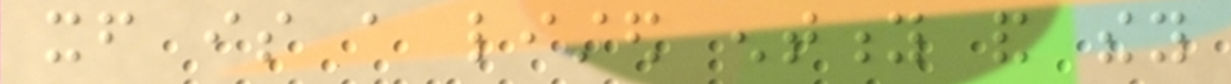itself is a listed entity and they
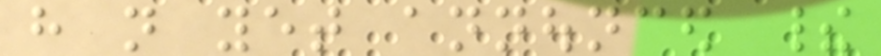have not yet announced their
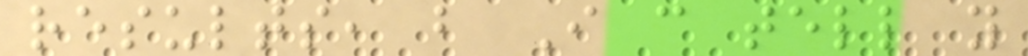results, but I can tell you
